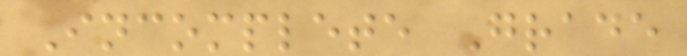Incomplete Grade
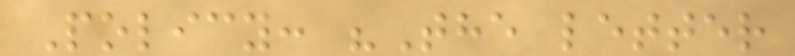Policy: "The letter
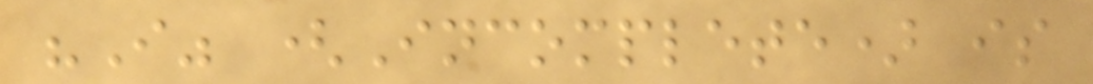"I" (Incomplete) is
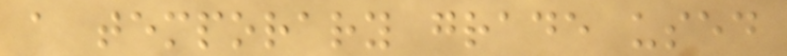a temporary grade used
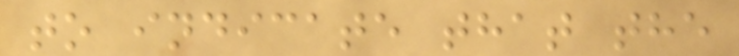to indicate that the
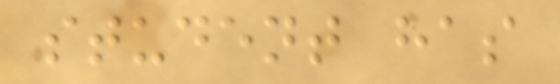student has
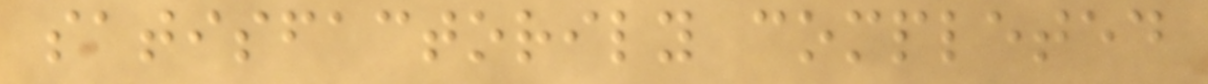satisfactorily completed
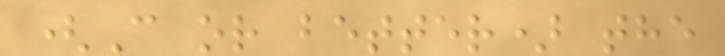(C or better) the
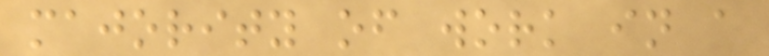majority of work in a
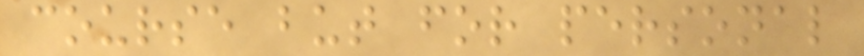course but for personal
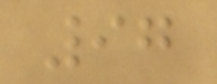97
